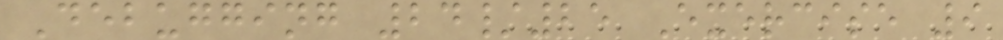Debugging 24/25 Exercise 9
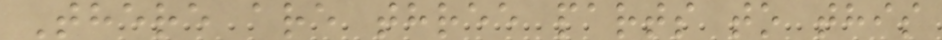There are three parts to this
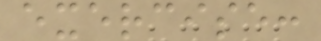exercise:
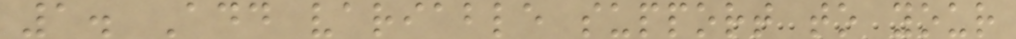1. Add variable support to your
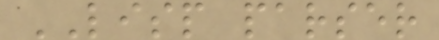LISP parser
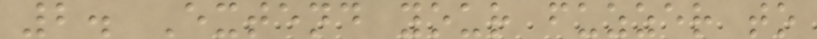2. Extend your fuzzer to
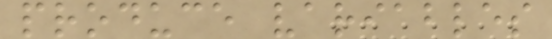produce variables
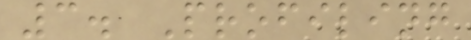3. Profiling
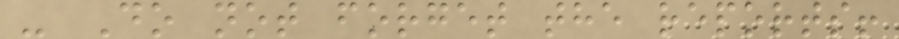- Do not forget the reports!
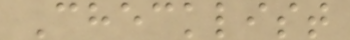Checklist
